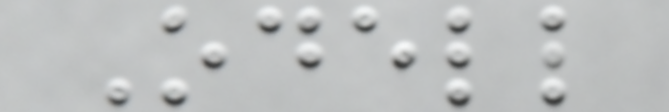Odell
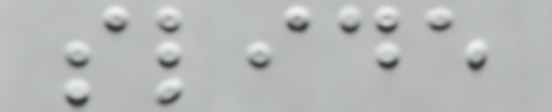slide
